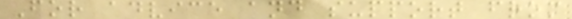For advice and support from
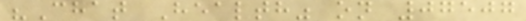"Chat Health" on 07507
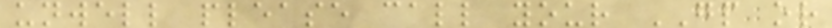unwell please call your GP or
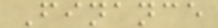Finance
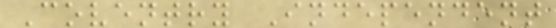Coventry Independent
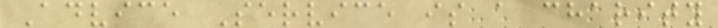Advice Service is a charity
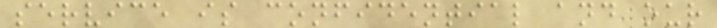service is confidential and our
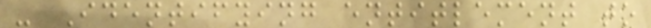- Identifying entitlement to
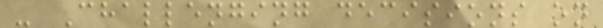- Challenging decisions on
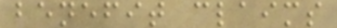benefit claims
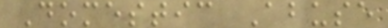Domestic Abuse
